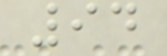94
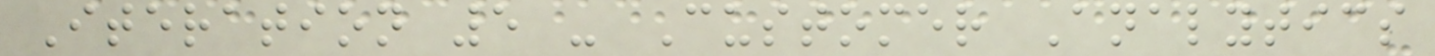Iteration 5 - Customer Analytics
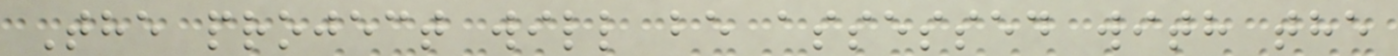The project will be assessed with the
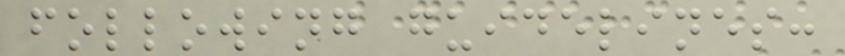following guidelines:
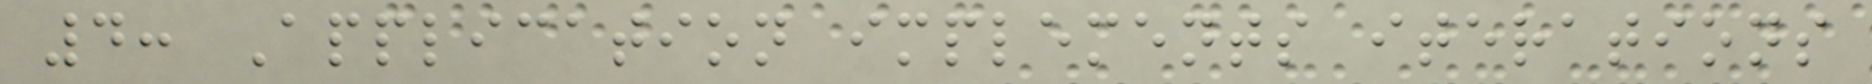4: Application implements iterations
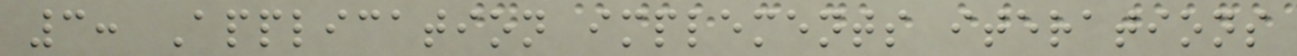3: Application implements iterations
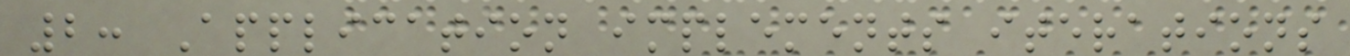2: Application implements iterations
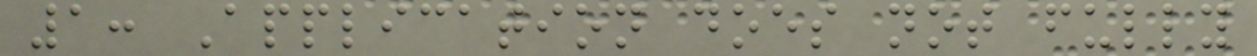1: Application does not fully
